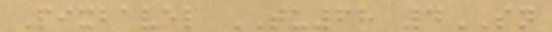Pixbavel TU68 4SN
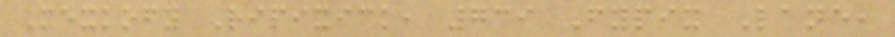Mexkofy Ripixick, 739 Fypix Lane,
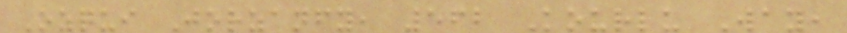Ozqui Jorzanfy, 562 Kourlu Way,
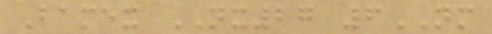Bamex NX27 6NM
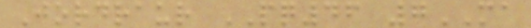Jordraur PQ46 7MA
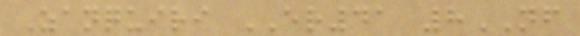Zanquiri ER41 8NF
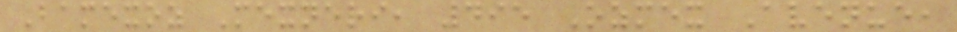Bamexoz Mexneri, 495 Ozmex Avenue,
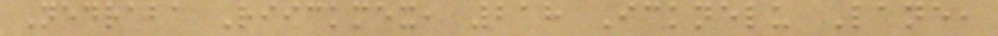Nedraba Riickmex, 218 Icknelu Lane,
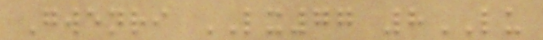Gwenri LX77 8LU
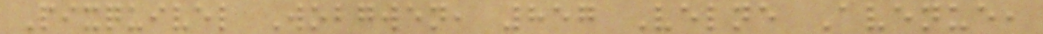Pixquivel Wobgwen, 857 Velne Avenue,
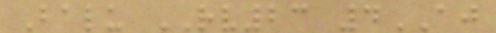Balu RV23 4AJ
